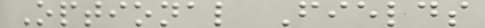Optional Fields
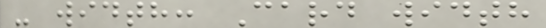- width: Card width
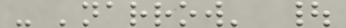- 'narrow' |
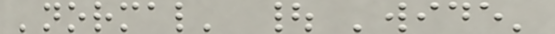'normal' | 'wide'
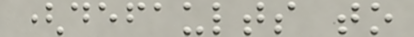(defaults to
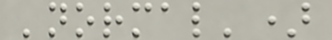'normal')
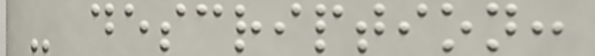- description:
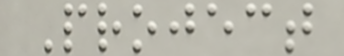Project
